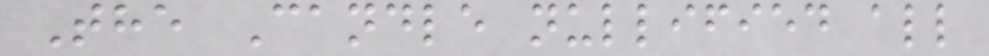The Candle nullified all
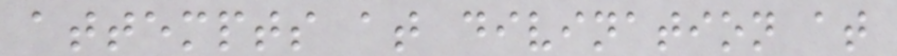attempts at divination at
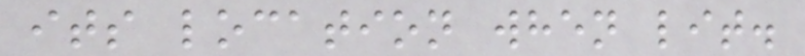its location when lit.
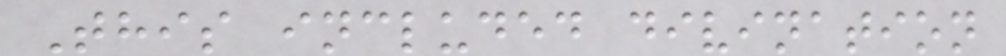This included divination
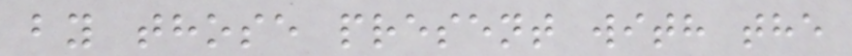by those present with the
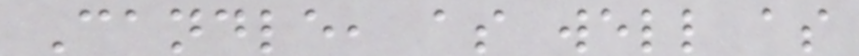Candle, as well as
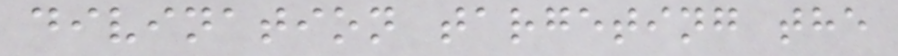divination targeting the
